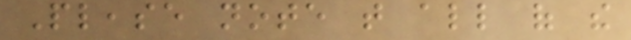Please note that all of the
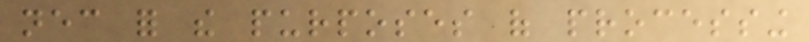necessary for the purposes of processing
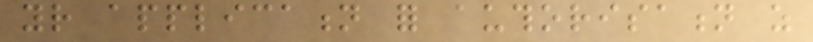your application for authorisation as
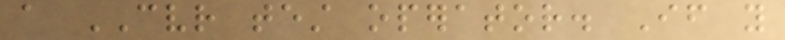a CVR test operator. If you
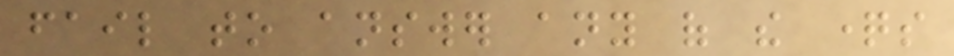fail to answer any of the questions
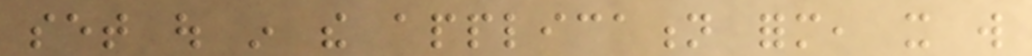set out in the application form, it will
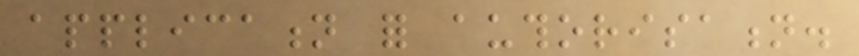application for authorisation.
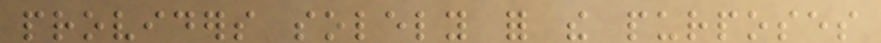providers solely for the purposes
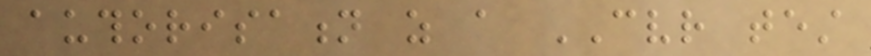authorisation as a CVR test
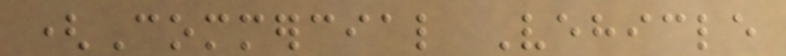(Commercial Vehicle
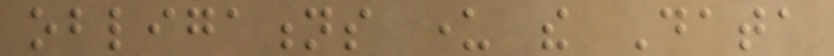obligations under the Data
